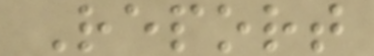Report
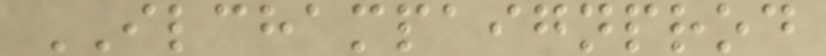ILCHAMPAIGNPROD
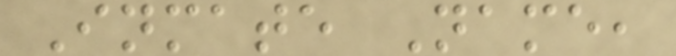Inmate Name,
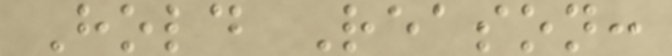Hold Reason:
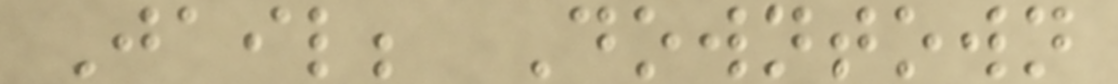Jail; Downtown
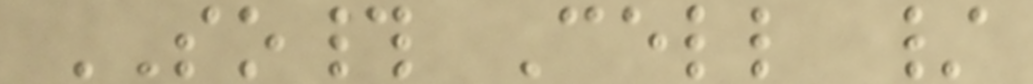SO# Cell /
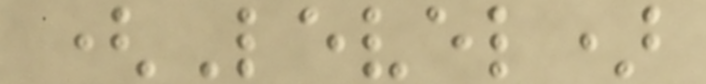(Level)
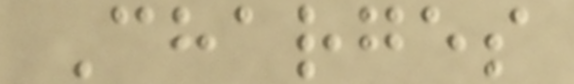Charges
